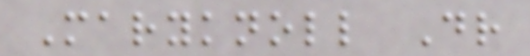Maryknoll Dr
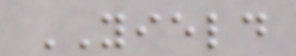YIELD
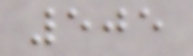505
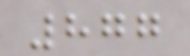877
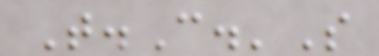T.C.'S
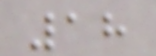18
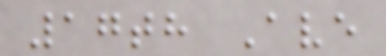17th Ave
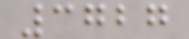3727
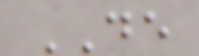DE
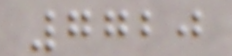7720
